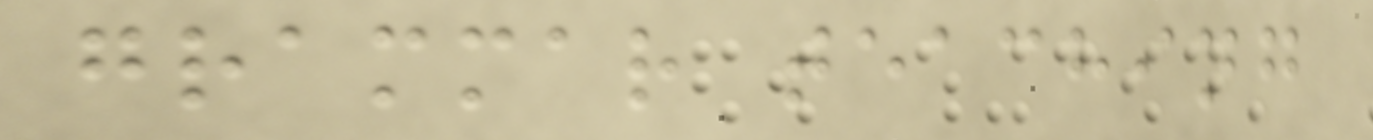grammar teaching
